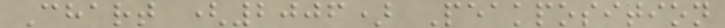Chart (2006) Peakposition
